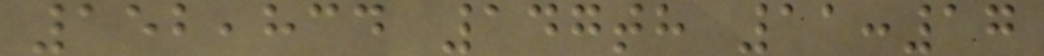152,834 147th 11:17
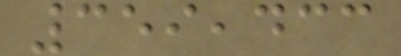359,433
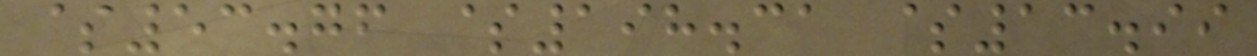$53.76 $198.31 $13.99
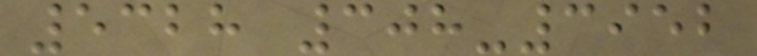5328 308-3952
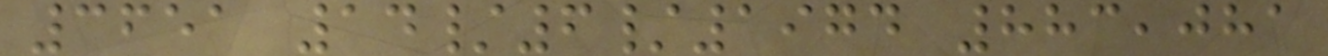3651 14/6/1974 883,081
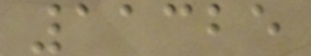11325
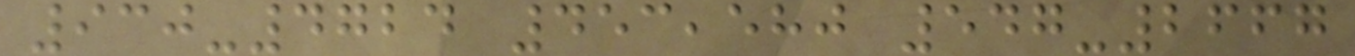930-4724 453,580 547-2667
